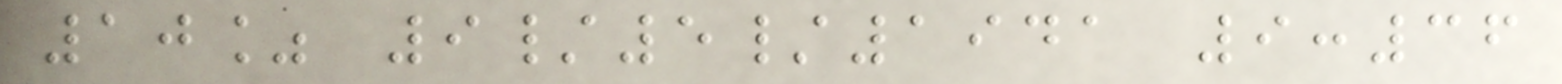10% 9/5/1941 9:36
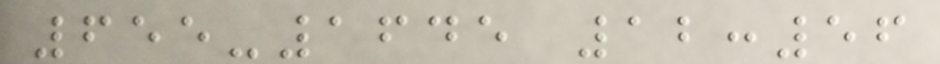655-1645 12:56
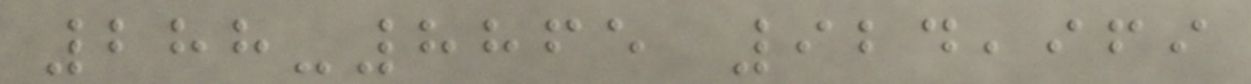288-8865 924,969
